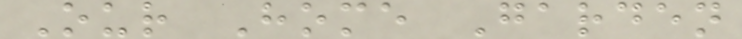Our Home Garden
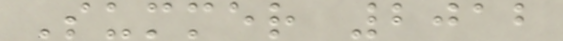Summer 2012
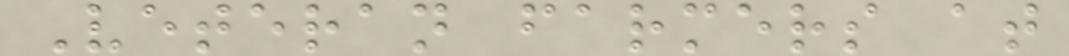Veteran farmers at
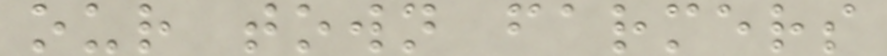our town farmers
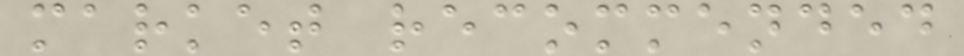market recommended
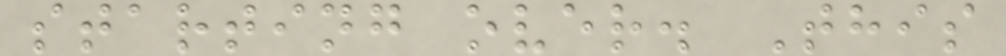starting over. This
